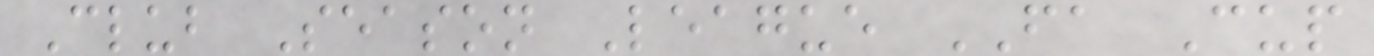Club Season League FA Cup
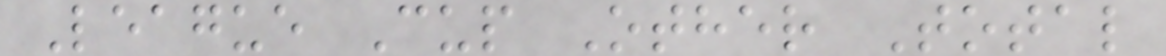League Cup Other Total
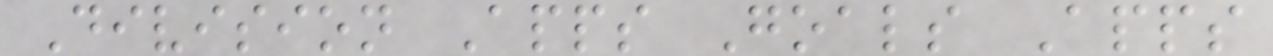Division Apps Goals Apps
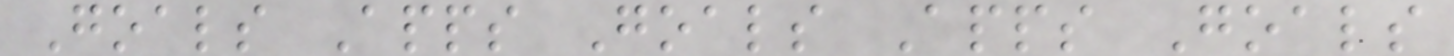Goals Apps Goals Apps Goals
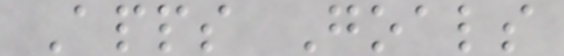Apps Goals
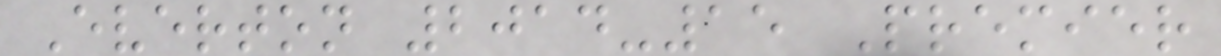Everton 2014-15 Premier
